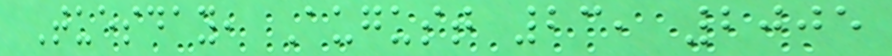Tuesday, August 23, 2005
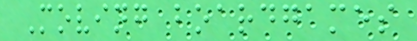Moving boardgames
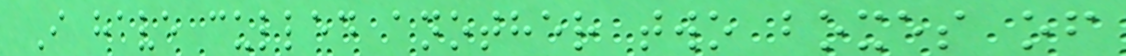I have culled another two boxes of
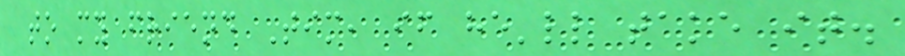to my friend Tim, if he'll take it.
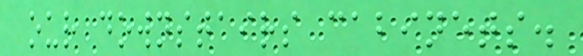our downstairs cabinets.
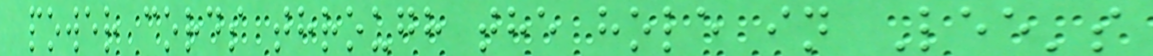power cords through the hole in Lee's
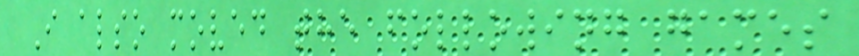I also moved the following games
